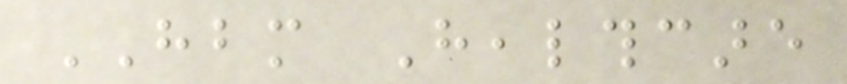HBM Healthcare
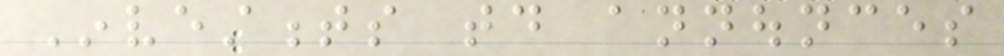Investments today announces
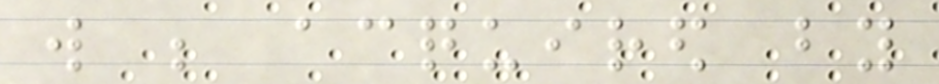will be acquired by
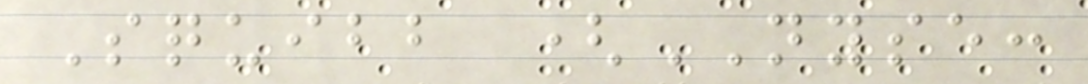Squibb (NYSE:
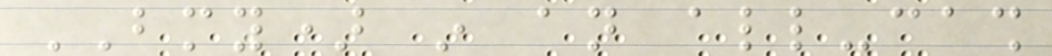BMY) in an all-cash
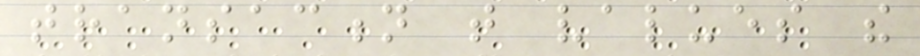transaction that values the
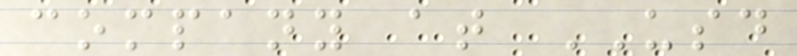company at USD
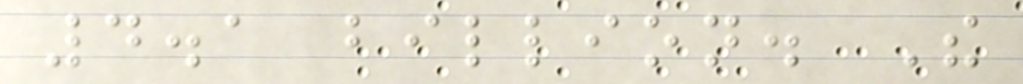4.1 billion. The
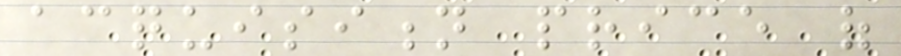acquisition price of
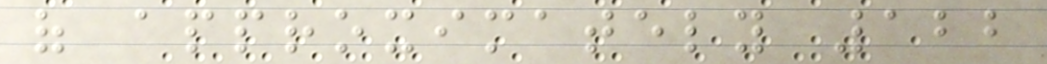of approximately 122
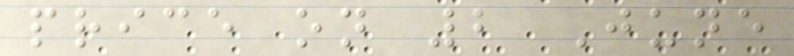price on 2 June
